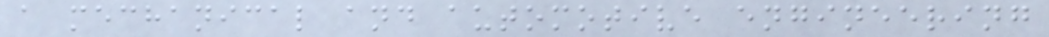a mechanical and automotive engineering
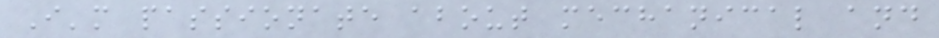I'm passionate about mechanical and
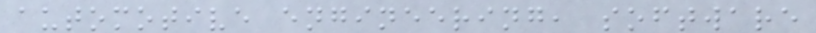automotive engineering, software
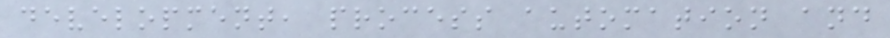development, process automation and
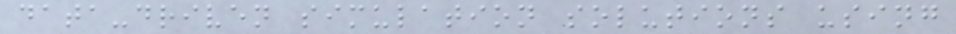data-driven simulation solutions using
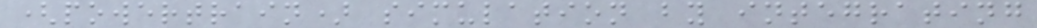(powertrain) simulation by integrating
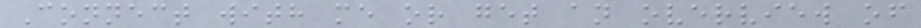Connect with me or get an overview of
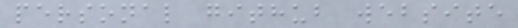personal github website
